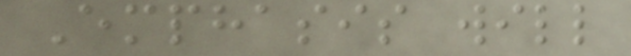Emphasis will
